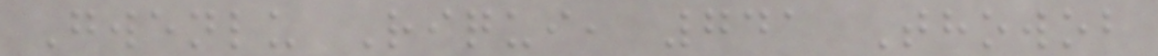Gwenlu Riqui, 741 Thowob
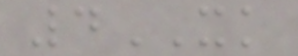4XK
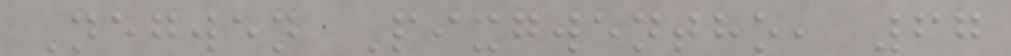Negwen Pixgwentho, 67
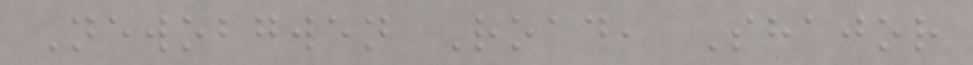Newobgwen Road, Shajor
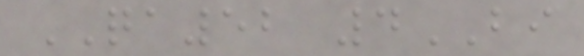QA52 4BI
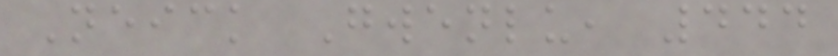Neick Gwenlu, 444
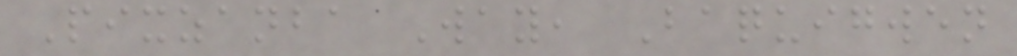Pixzanba Way, Baquigwen
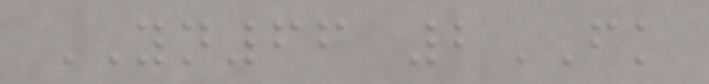YN66 2FK
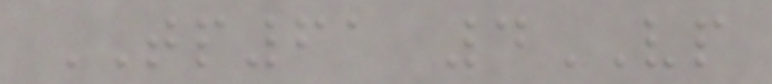TP61 4VP
